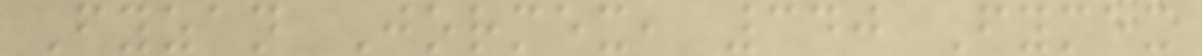Fyzan Jormex, 340 Fymex
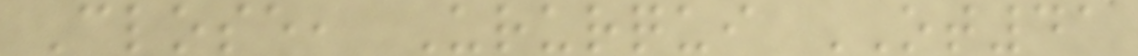Close, Ururqui OT41
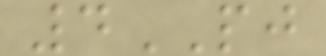4PJ
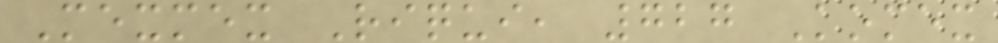Mexmex Riqui, 727 Komex
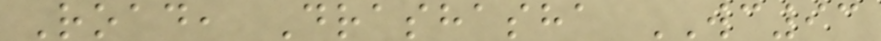Road, Drashasha WC93
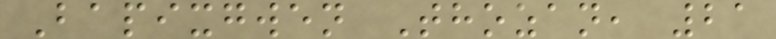Bapixgwen Thozan, 21
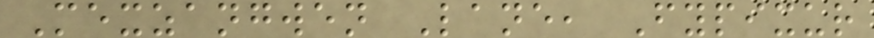Mexzangwen Lane, Fypixur
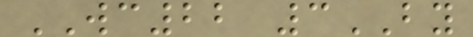WC22 3BY
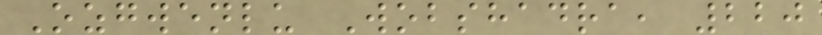Ozgwenlu Wobshadra, 220
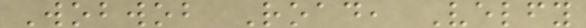Wobwob Road, Velfy
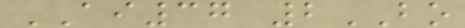AI37 2BO
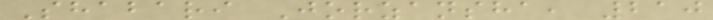Shabari Jorzansha, 210
